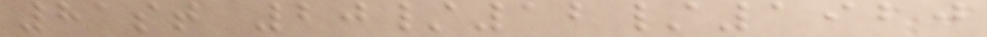81st 20/12/1920
